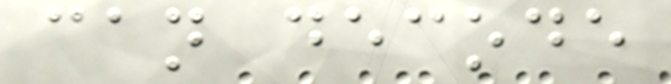can decode
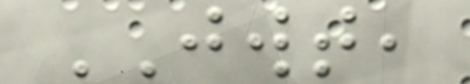JWT,
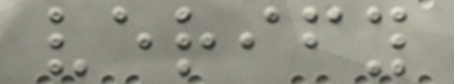verify
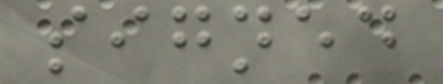signed
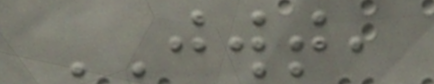JWT,
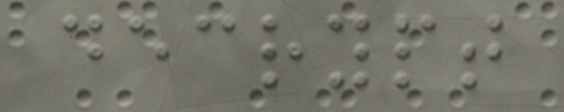decrypt
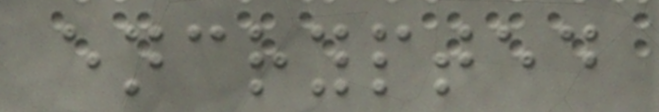encrypted
